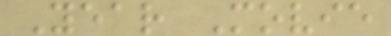Year Movie
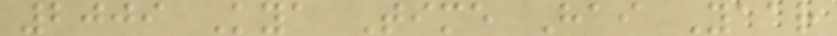2009 Kya Time Hai Yaar
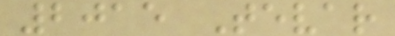2015 Tevar
